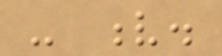- v.
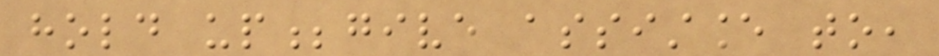hold up;give assistance to,
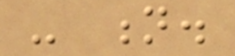- n.
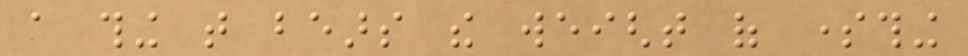a thing that bears the weight of something
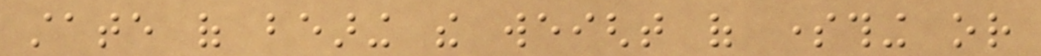state of bearing the weight of something or
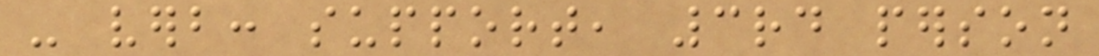- verb: support, 3rd person
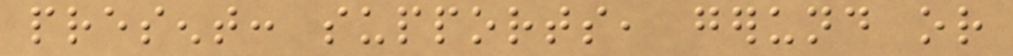present: supports, gerund or
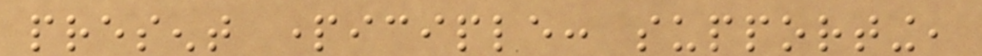present participle: supporting,
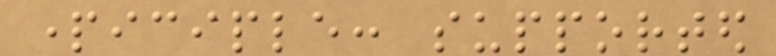participle: supported
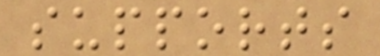supports
